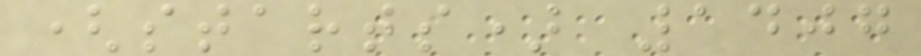(starts) 1407
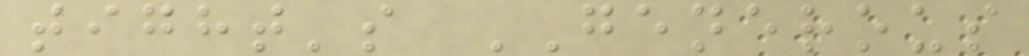tight's GENEROUS
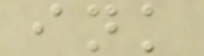ink
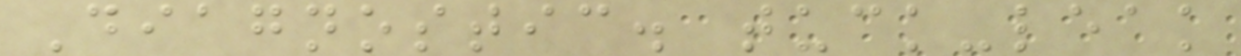Diagnostic. tuck-leak
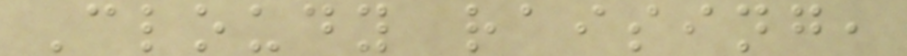Cloudy raising,
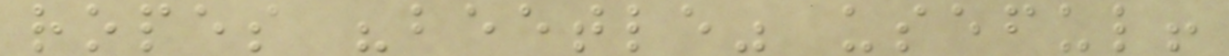ropes "beetle" useful!
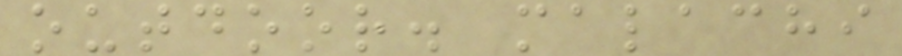outdoor. malachi
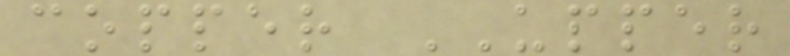copper UPPER
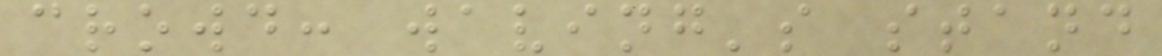crowd: waving's stand
